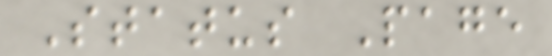Status Page
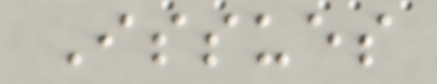Issues
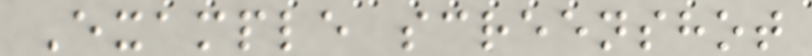Example screenshot
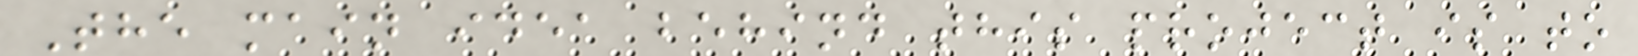The main idea behind this project is to
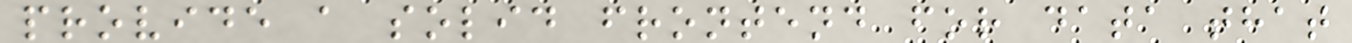provide a solid frontend for data that
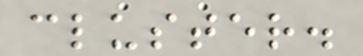cluster.
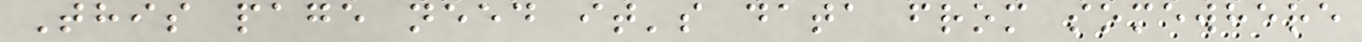This page need it's data from somewhere
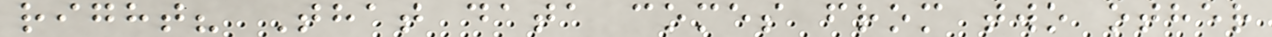right? That data comes from two other
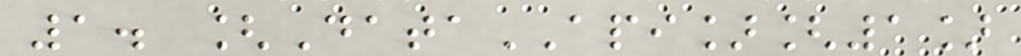1. [DataAPI][1]
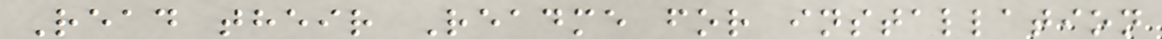Read their Readme for installation
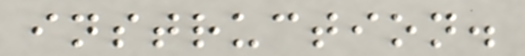instruction.
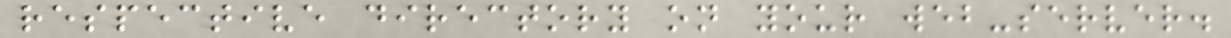respective directory on your web-server.
